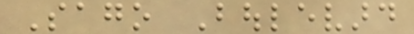Sago Boulevard
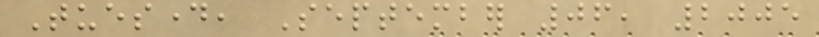Tuesday, September 06, 2005
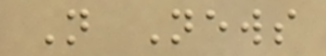Not News
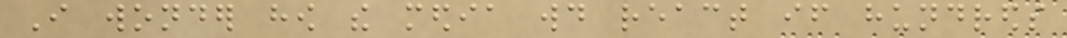I wonder how the media would react if hundreds
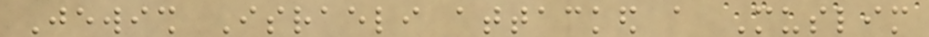Jewish Israeli attacked a Muslim
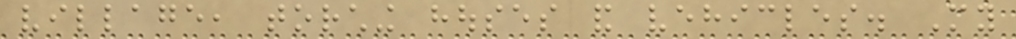village, torching houses and vehicles. My
